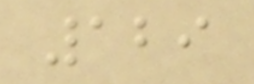129
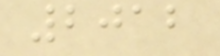2012
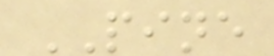PINE
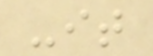-it
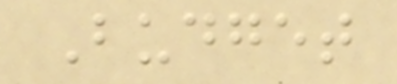Budget
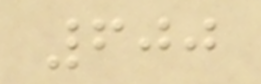600
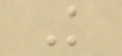K
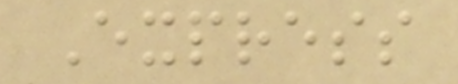Express
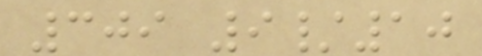309 9/10
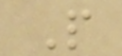P
